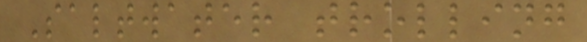Saltwater trolling
